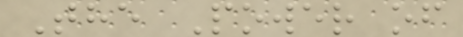The Power of
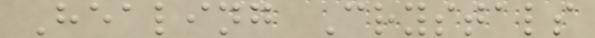Healing Crystals
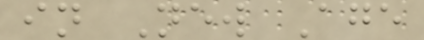in New Age
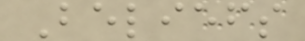Beliefs
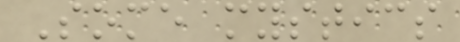Some mystics
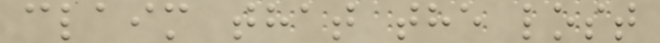claim that the lost
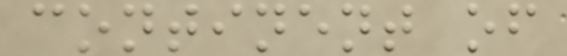continent of
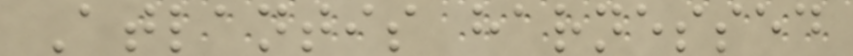Atlantis harnessed
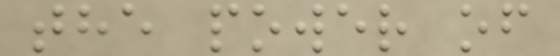the power of
